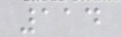114
